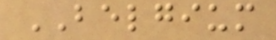BELGIUM
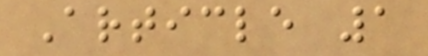Article 1
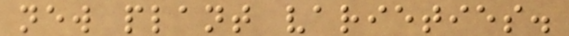new plant varieties.
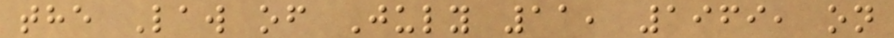the Law of July 11, 1969, on
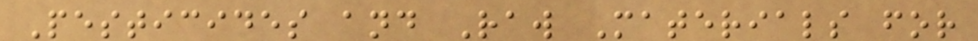Pesticides and Raw Materials for
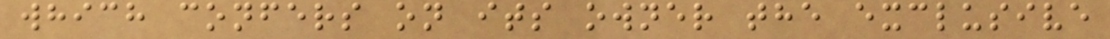which confers on its owner the exclusive
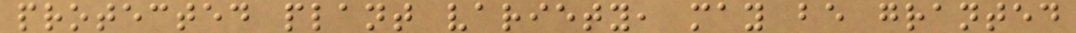protected plant variety, may be granted
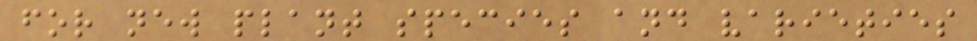for new plant species and varieties
